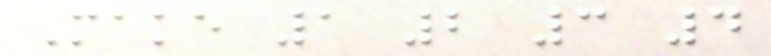Make 1 2 3 4
